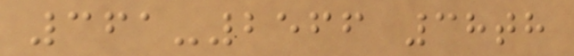361-2566 38th
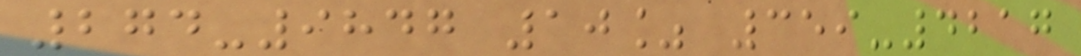274-9847 10% 359-4217
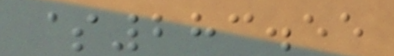$283.55
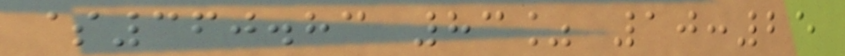$360.83 83% 10:25
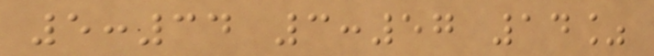5:34 3:57 14%
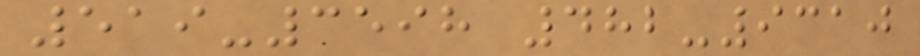519-3598 482-9310
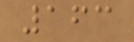163
